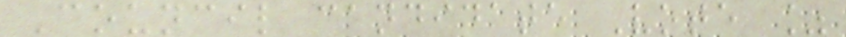Council candidate Vote %
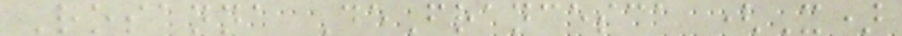Rosanna DeFrancesca (X)
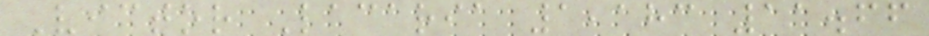Victor Lacaria 1,183 11.66
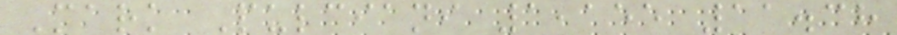Mark Pulciani 1,155 11.38
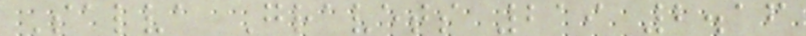Salva Gravets 219 2.16
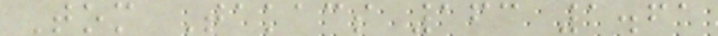Tom Takacs 163 1.61
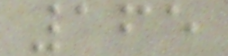165
